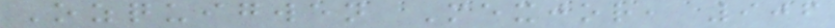Ozquigwen Mexjor, 906
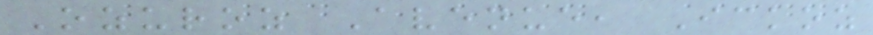Ozuroz Avenue, Ickoz
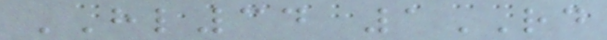HL34 1RD
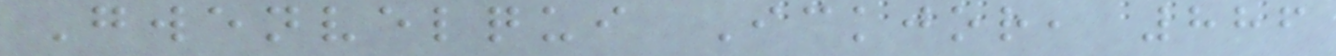Gwenvelqui Ickjor, 886
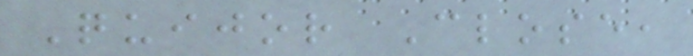Quijor Close,
